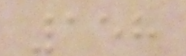158
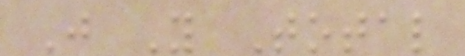J Y Total
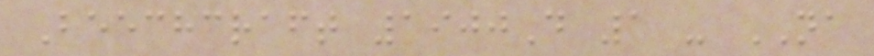Beechcraft 1900D 1 - NA
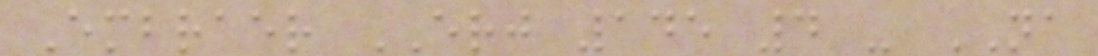Embraer ERJ 145 4 - NA
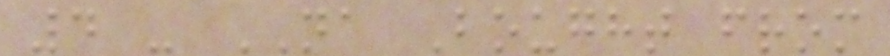4 - NA Bought from
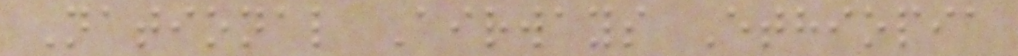National Airways Ethiopia
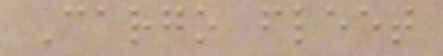Cargo fleet
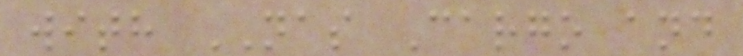with NAS Cargo and
